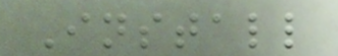Install
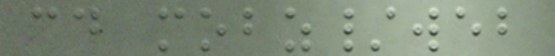cd mobz/web
